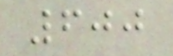600
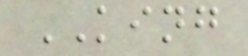KING
